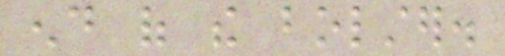end of the bolster.
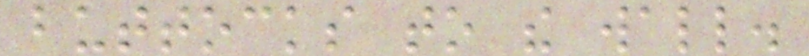buttocks to the wall.
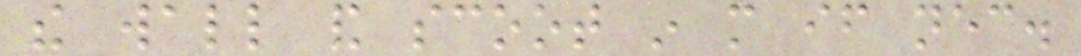the wall and scoot in more if necessary.
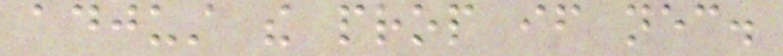adjust the prop if necessary.
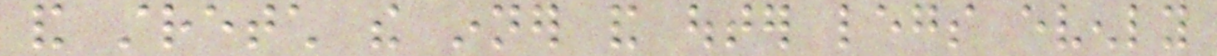and stretch the inner and outer legs evenly
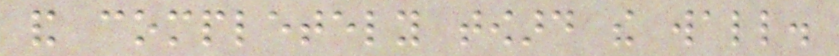and completely toward the wall.
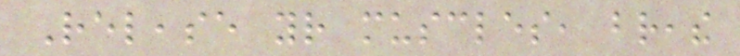Release your muscles, breathe
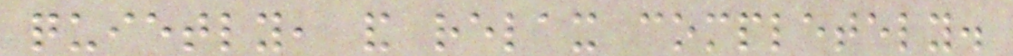quietly, and relax completely.
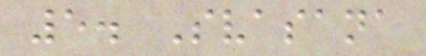5. Svasana
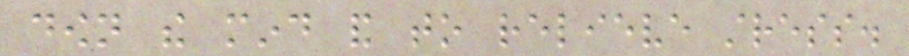down the mind and to relieve stress.
